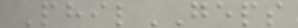PhilGEPS
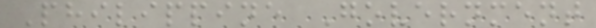Philippine Government
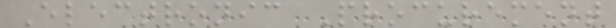Electronic Procurement
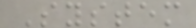System
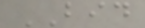BID
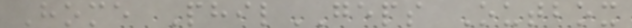Home PhilGEPS Outbox
